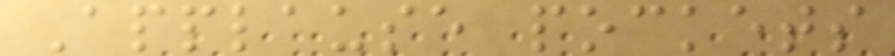Applause pockets
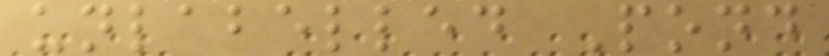unlabelled Pond
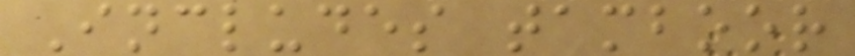Includes tamboor
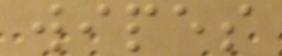wipes
